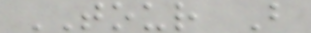TOUR B
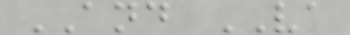AND VA
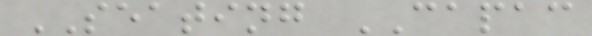SEATING CAPAC
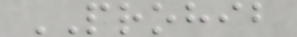PROHIB
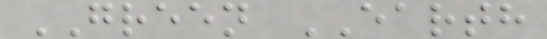GREEN EARTH
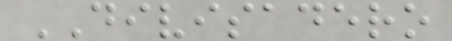DIVISADERO
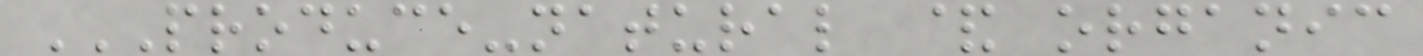PRODUCE-NATURAL & ORGANIC
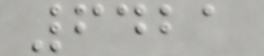6421
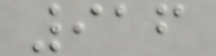916
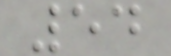54
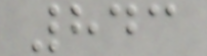843
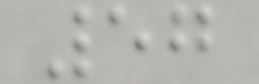57
